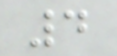4
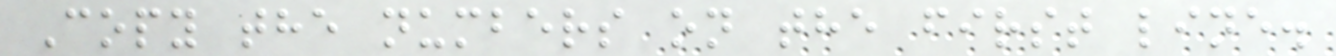Copy the numbers on the first line.
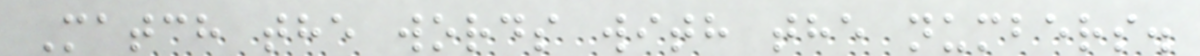Match the words with the numbers.
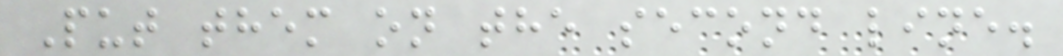Put them on the second line.
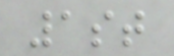1st
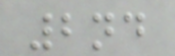2nd
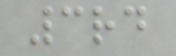3rd
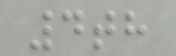4th
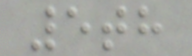5th
